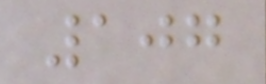107
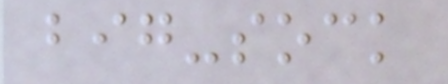big-sock
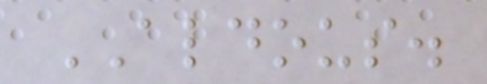ALDOUS.
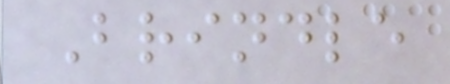Brindle
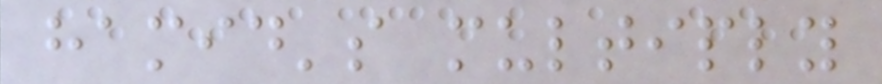hamid's multiply
